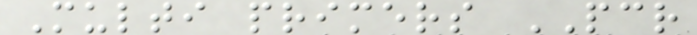Multi primers PCR
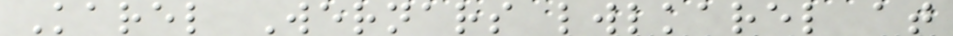Karel Wernars lwlkarel at
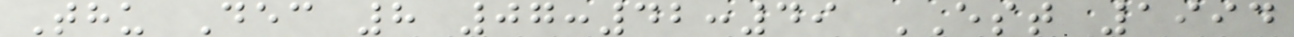Thu Dec 8 07:42:49 EST 1994
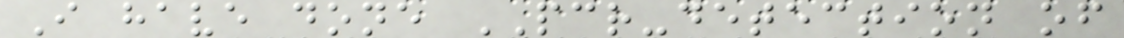I have done PCR-detection of
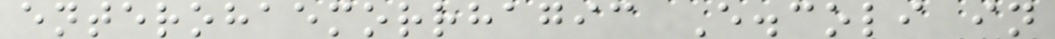enterohaemorrhagic E.coli in
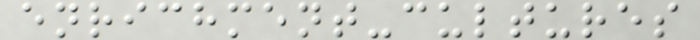enrichment-cultures
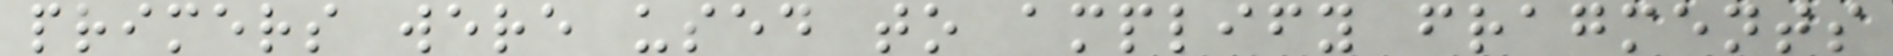primers were used to amplify fragments
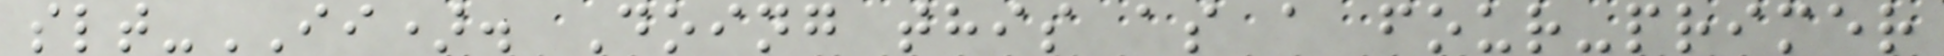slt-II). Doing this as a four-primer
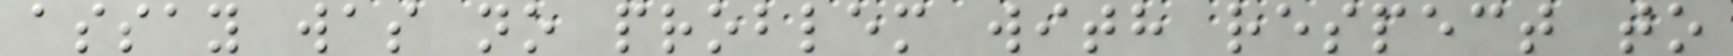assay was no problem with respect to
